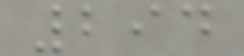294
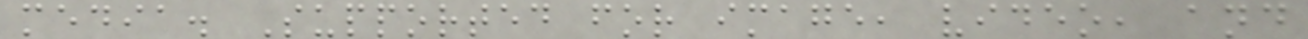media. Supported for image, video, and
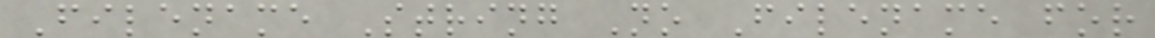Filename String No Filename for
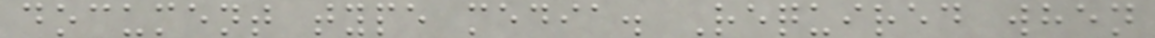document type media. Required when
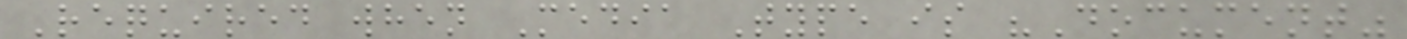Required when Media Type is "Document"
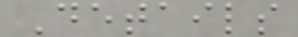Details
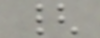{
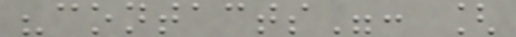"contacts": [
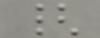{
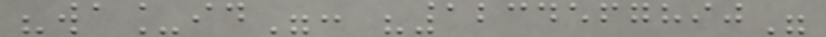"wa_id": "1234567890"
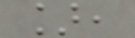],
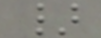}
